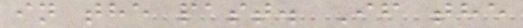in the past. If the
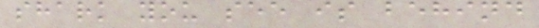shark you see is behind
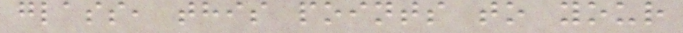glass, this points to your
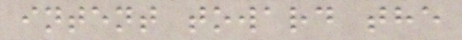intent toward the
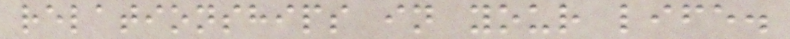relationships in your life.
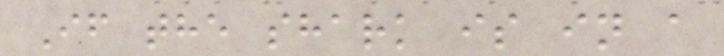If the shark is in a
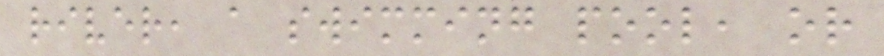river, a swimming pool, or
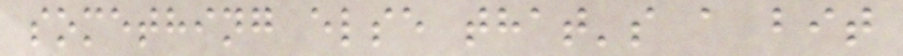something else that's a bit
